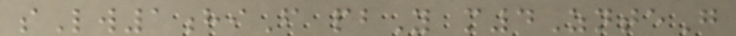sLw1hiF pbY m4ZnteG
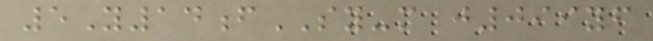5Y14fSY-m j099yf
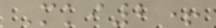Mki2+
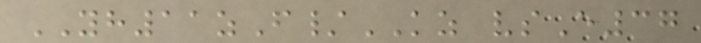YH11zF/KZ vsE37
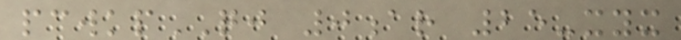pcwkpQJ 0ar 25-xyx
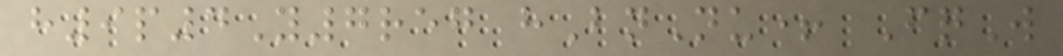h9p4Y7reg hBnNu+ FqW
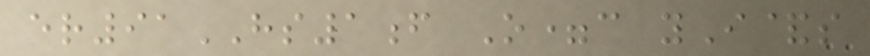er91HS1f O=c yI&s
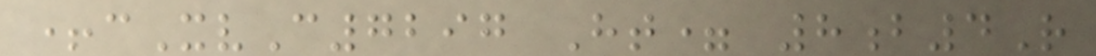+cXvC7297 Ht= 8b4R
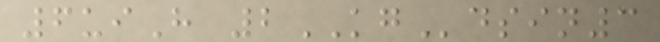6uiH 2KGdsin3
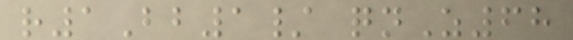r1Bb1/ qnZ68
